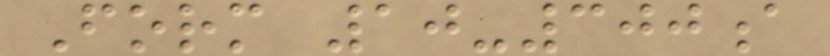Form 10-300a
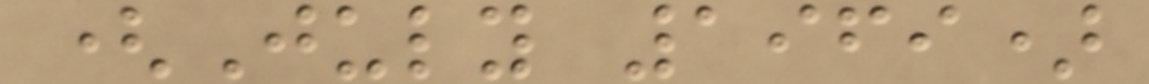(July 1969)
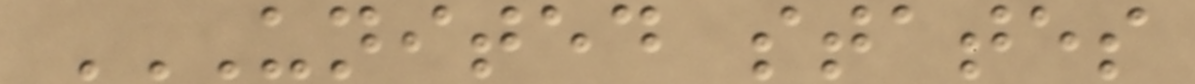UNITED STATES
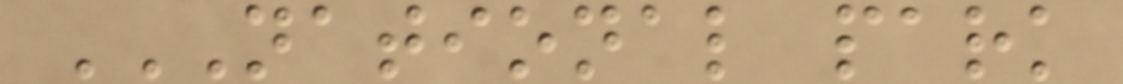NATIONAL PARK
